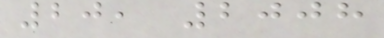20, 2008
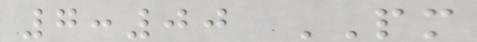7:00 PM
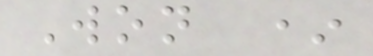Won *
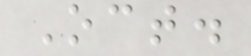Oct.
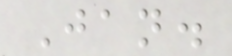Jan.
